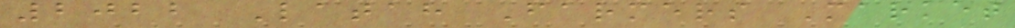2022 Latah Farmers Market
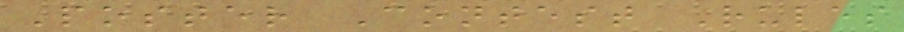Poster Contest Rules
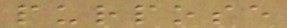purpose
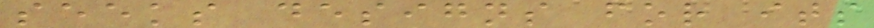seeks designs for its
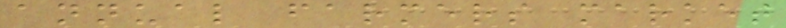annual farmers market
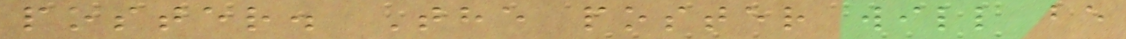poster. The poster will be
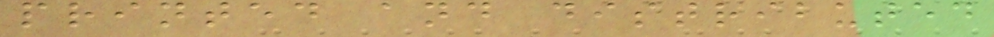printed and distributed
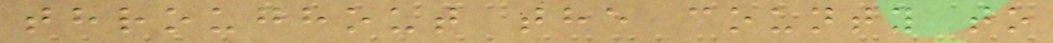throughout the county to
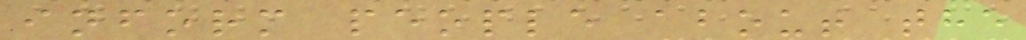inform people about the
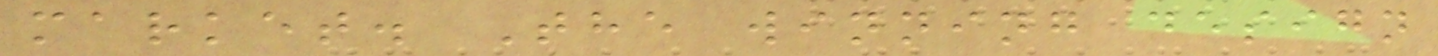market. The winning design
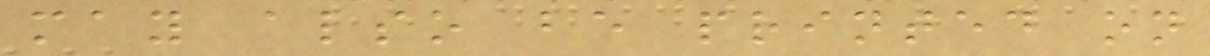may also be printed on
